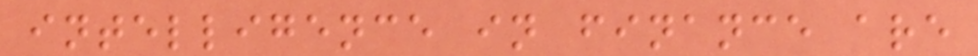intelligence in finance are
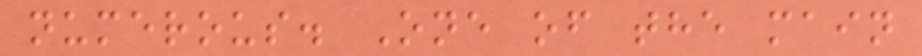numerous. One of the main
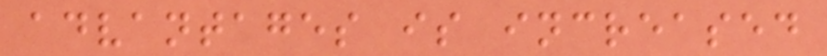advantages is increased
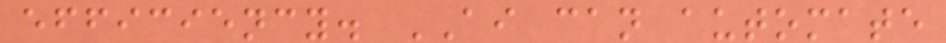efficiency. AI can automate
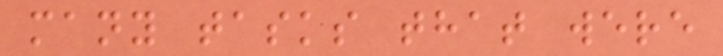many tasks that were
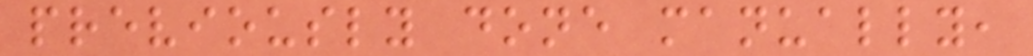previously done manually,
